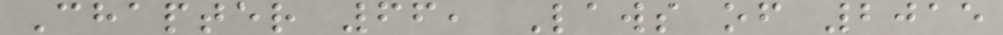Chapter 66, Laws of 2015
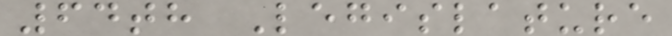64th Legislature
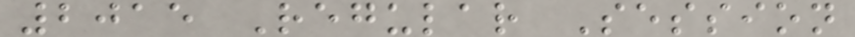2015 Regular Session
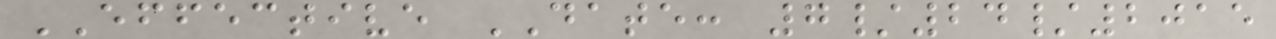EFFECTIVE DATE: 7/24/2015
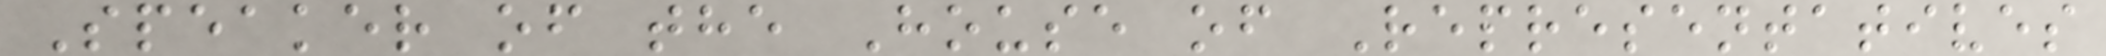Speaker of the House of Representatives
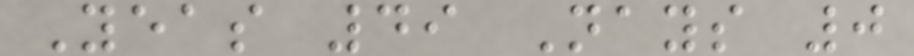Yeas 49 Nays 0
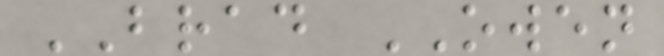BRAD OWEN
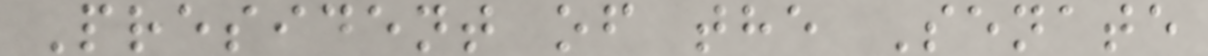President of the Senate
